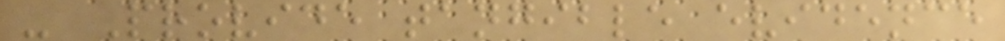- Provide tangible evidence
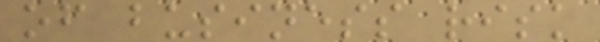of business risk
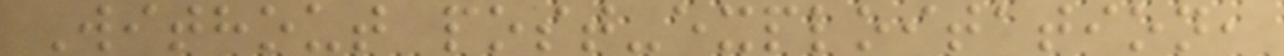Without post-exploitation,
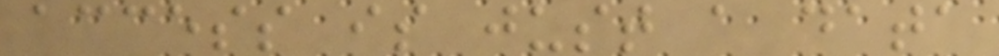access is just a data
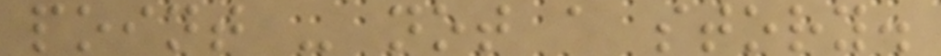point - not a story.
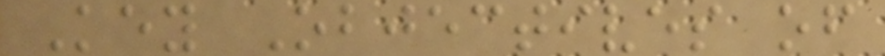Key Objectives of
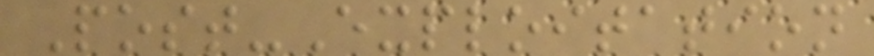Post-Exploitation
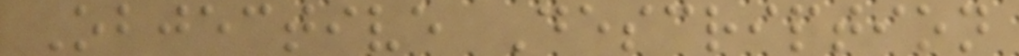Objective Description
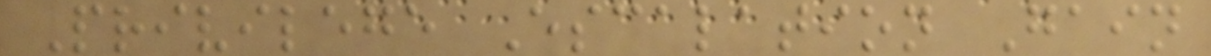Privilege Escalation Gain
